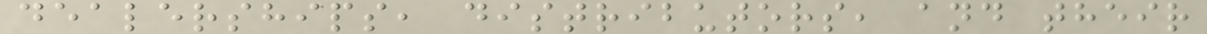dealerships, distributors, and their
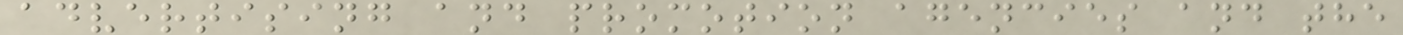advertising and promotion agencies and the
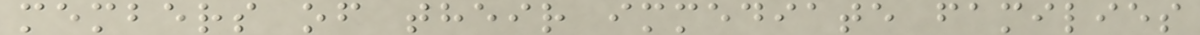members of their immediate families
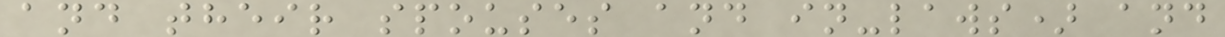and their spouses and in-laws) and
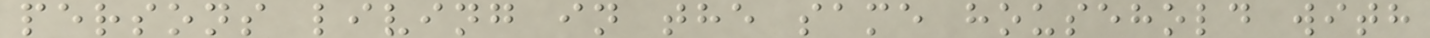persons living in the same household with
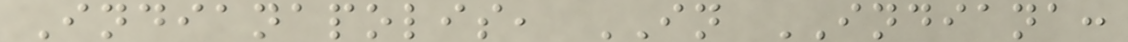Indianapolis, IN INDIANA:
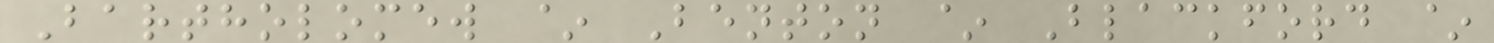Bartholomew ~ Benton ~ Blackford ~
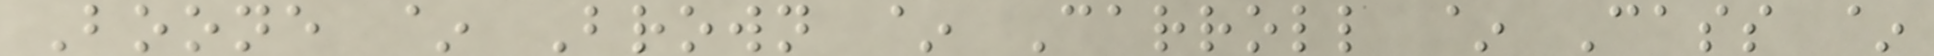Boone ~ Brown ~ Carroll ~ Cass ~
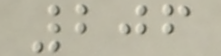206
